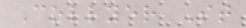Collyer St
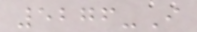5276-I
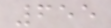655
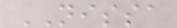NISSA
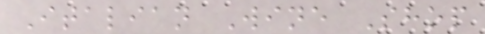Italian Wine Shop
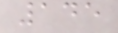145
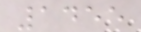1455
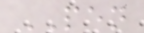PEN
